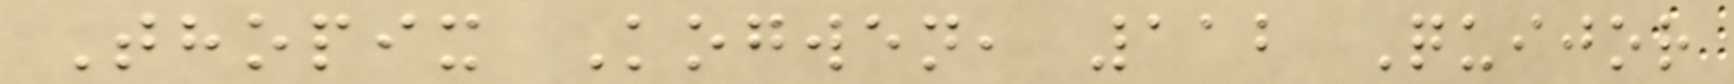Thopix Kogwen, 112 Quijor
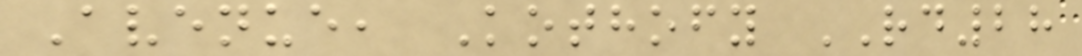Avenue, Kothofy RD28
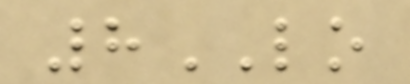8LO
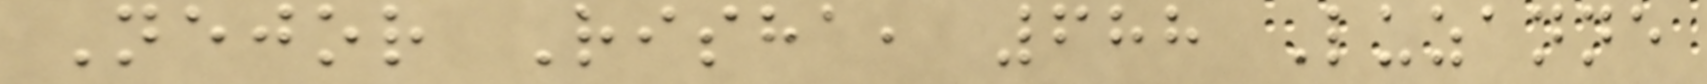Nejor Risha, 688 Luzanne
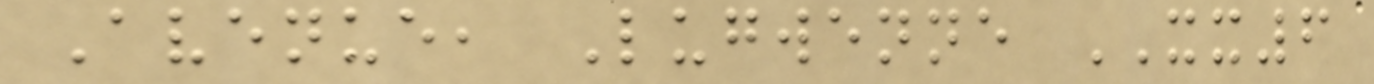Avenue, Lugwenne XX6
